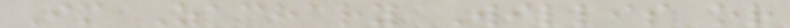Im Zachary Willis or
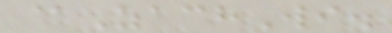@ZachWi.
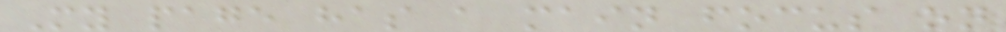My page has a main focus on
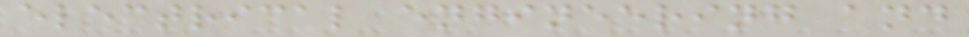electrical engineering and
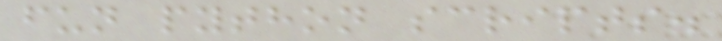fun python scripts.
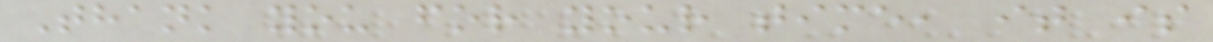Thank you for your time, it is
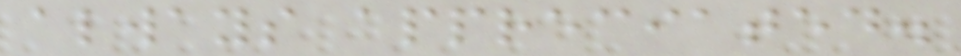always appreciated.
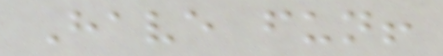Have fun!
